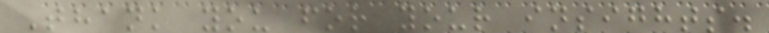Thank you for your insights.
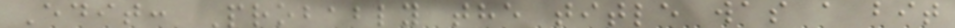Edit: Probably the title was a bit
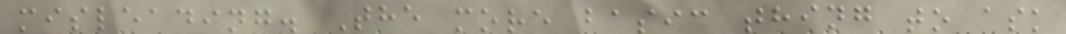misleading. The more basic thing to ask
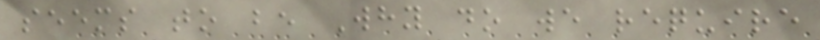seems to be Why do we require
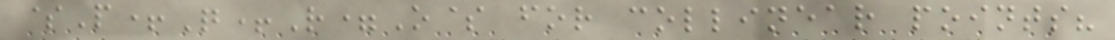$P+Q+R=O$ for collinear points?
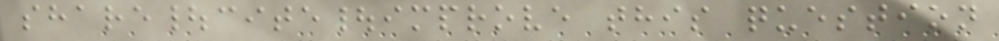share|cite|improve this question
